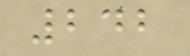242
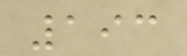193
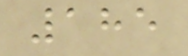185
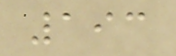193
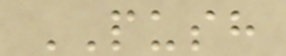PUSH
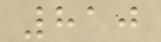810
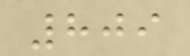809
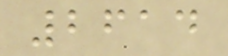2614
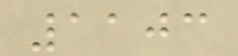1103
